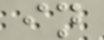in
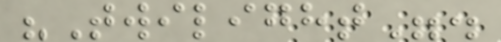"Twilight".
